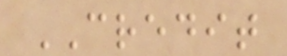CREDIT
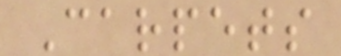Carpets
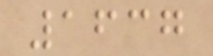1637
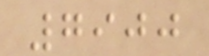7900
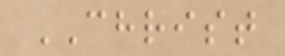CHRIST
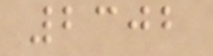2302
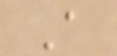A
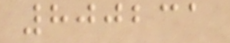800231
